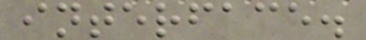interface.
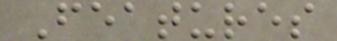Features
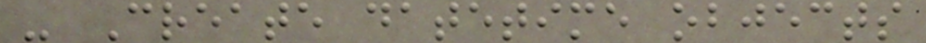- Create datetime objects
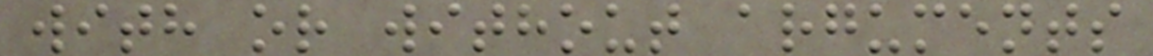with or without arguments
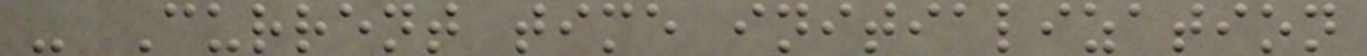- Current time initialization
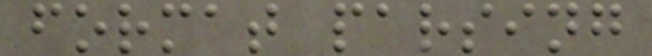format parsing
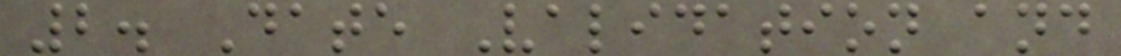2. Date Validation and
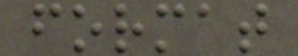format
